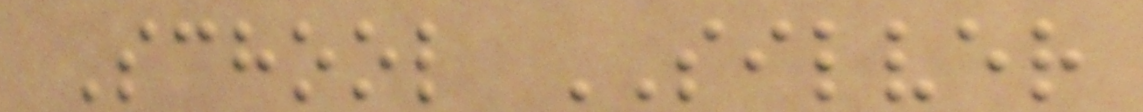School SILVER
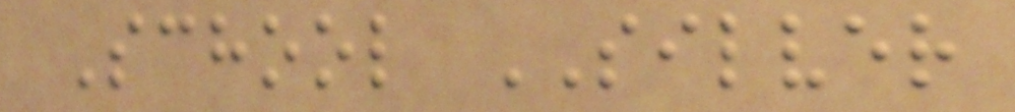School SILVER
